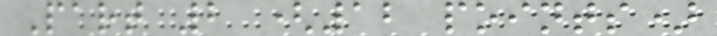Part 2 (12 points)
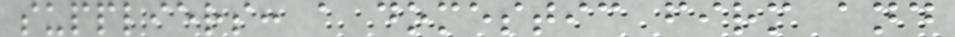suppliers: a domestic firm and
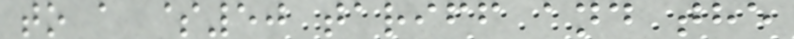to a $50 tariff and the
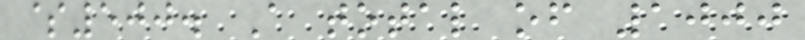$500. A total of 1000
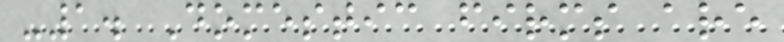-1. Domestic firms are
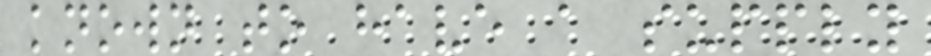known to have a supply
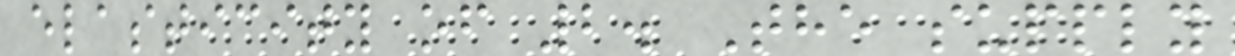elasticity of 2. The supply
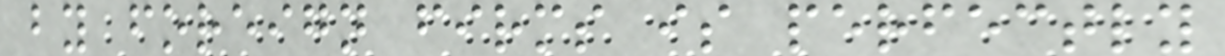by foreign firms is perfectly
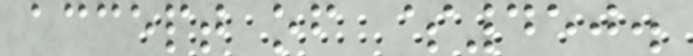accept of $450.
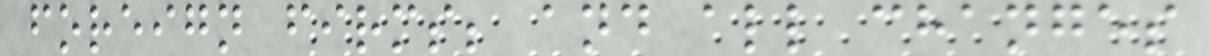foreign firms; and all changes
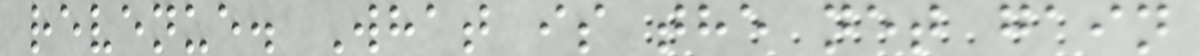revenue. What is the net gain
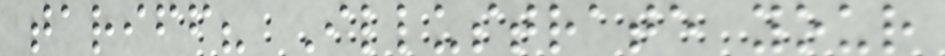tariff? Illustrate your
